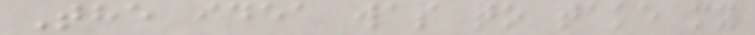The idea was to take my
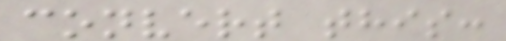convert this:
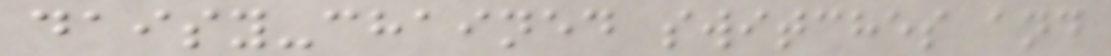daisy-chained switches and
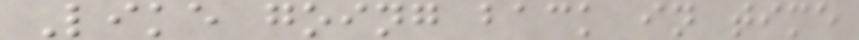Like going back in time
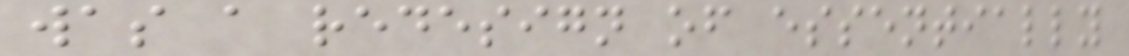was a redesign of essentially
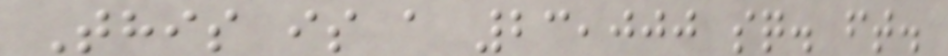This is a 23,000 sq. ft.
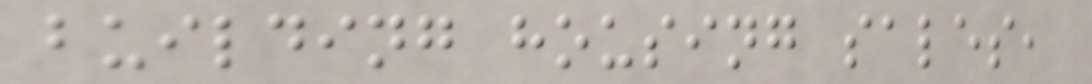building housing sales,
